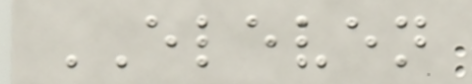ELEVEN
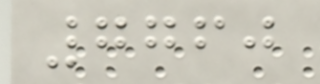7760
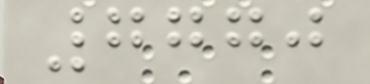7770
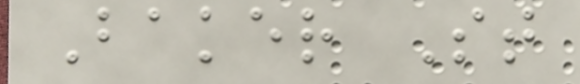Baker St
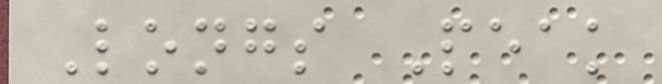Longs Peak
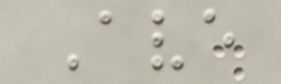Ave
